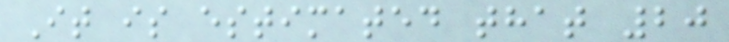It is estimated that 20
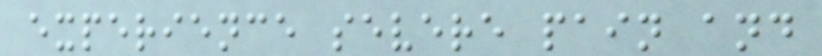experience severe pain and
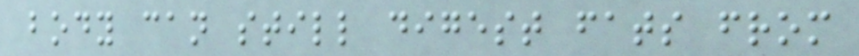body can still digest fats from
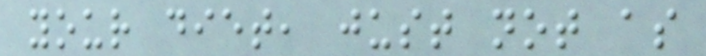your diet, just not as
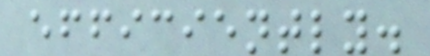efficiently.
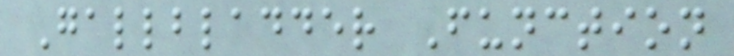Gallbladder Function
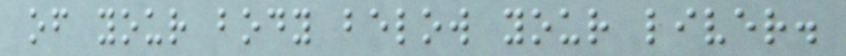of your body below your liver.
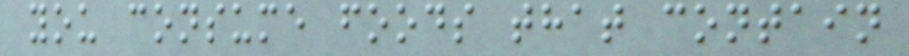you consume foods that contain
